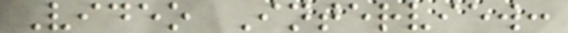Video Interview:
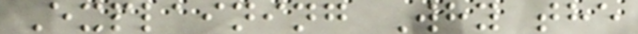Explaining Why the
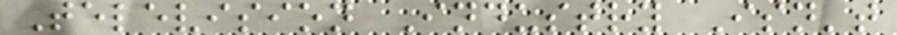Television Industry Isn't
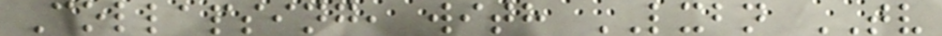Collapsing, with LXBN TV
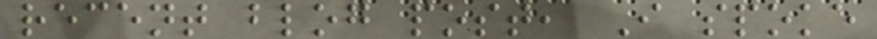recent blog post, I spoke
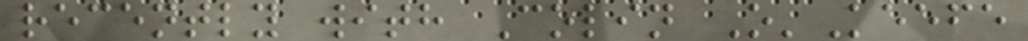recently with Colin O'Keefe
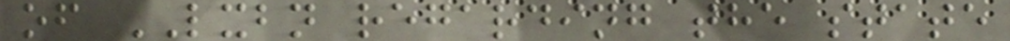of LXBN regarding the state
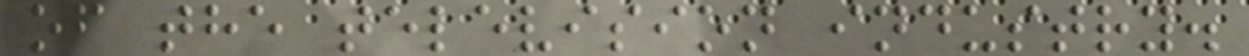of the television industry.
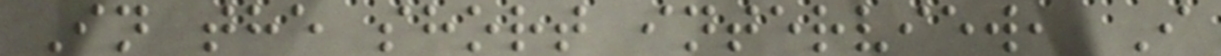In the short interview, I
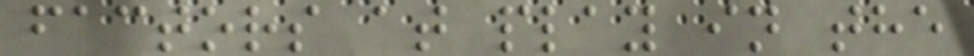factors at play in the
